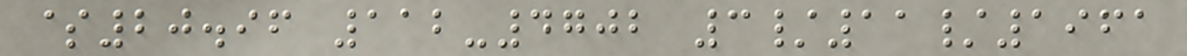$20.96 112-4702 3/11/1961
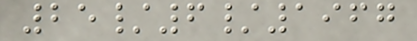25/6/1967
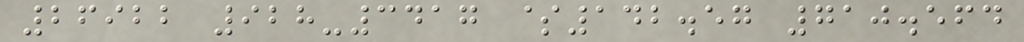26922 928-3417 $142.57 710.564
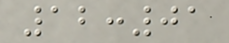12:01
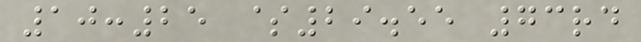10:25 $29.55 73rd
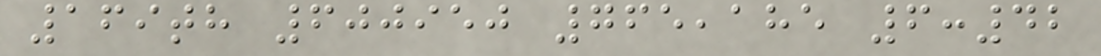169th 600950 765,185 6:42
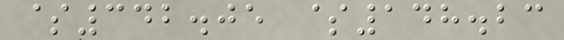$342.05 $148.23
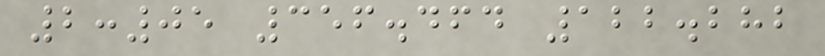2:05 356.464 122.282
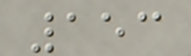153
